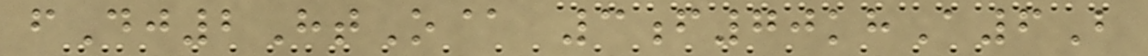fDj2HtO@ 3f70khA6B
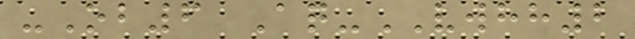-Ob6 Aq-VWHH2
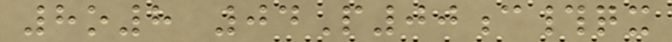8o8 04P00c#qx
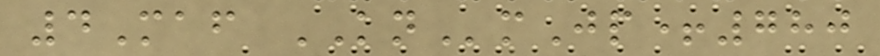4Maf KNmJp+780
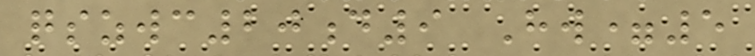qszwc20d9 Hw=5
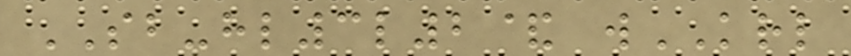SB-hl3l2& wKRL
